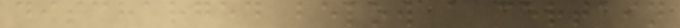discharged below a certain
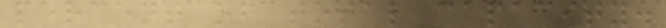percent of total capacity.
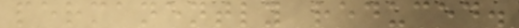permanently reduced.
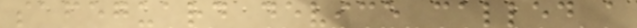safeguard device called a
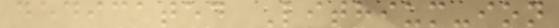dedicated Lithium-ion
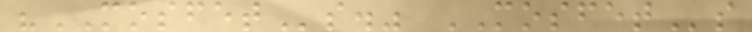"MOSFETs." MOSFETs
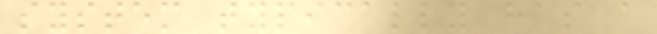system typically has a
